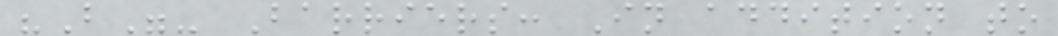"B"- Barriers: In addition to
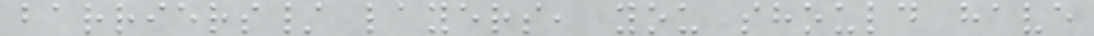barriers/ layers, you should have
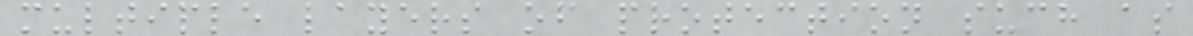multiple layers of protection such as
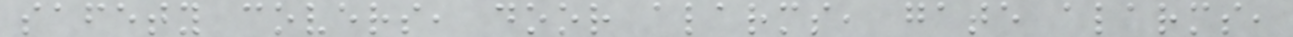safety covers, door alarms, gate alarms,
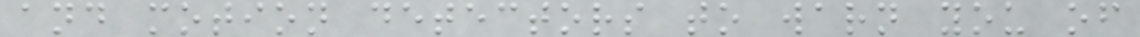and motion detectors to warn you of
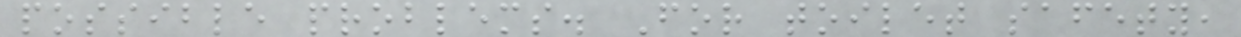possible problems. For toilet safety,
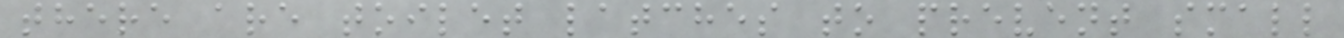there are toilet latches to prevent small
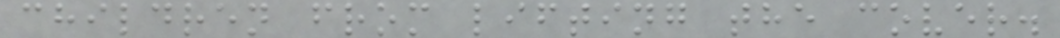children from lifting the cover.
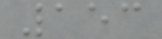153
